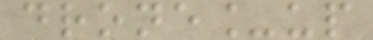drone_up
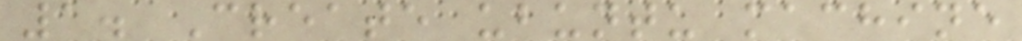1. Create ubuntu machine
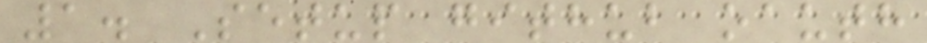1. Setup github oauth
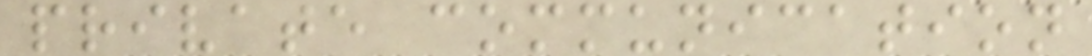private communication
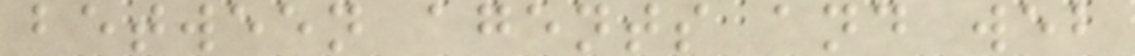between agents and web
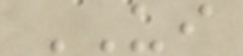UI
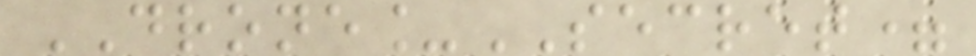DRONE_SECRET=
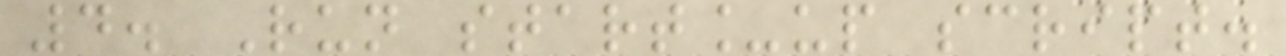4. Run start_up script.
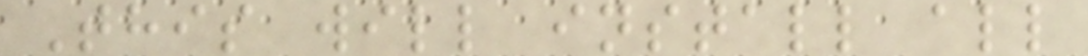This will install all
